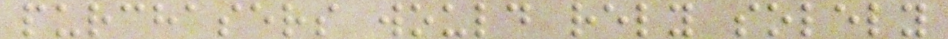purchasers would rely solely
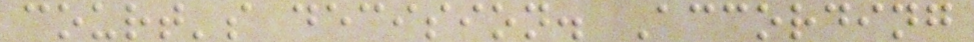court's decision. According
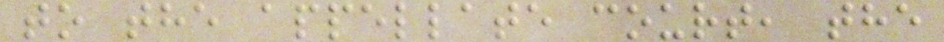to the appellate court, the
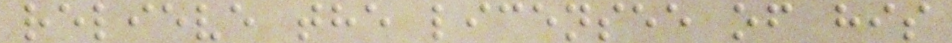relieve the licensee of his
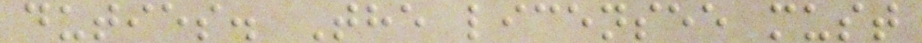duties. The licensee must
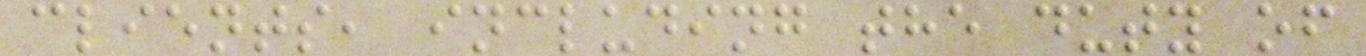clients, including the duty of
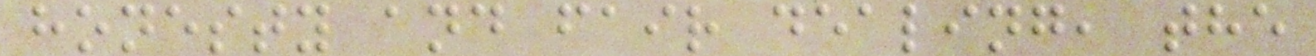honesty and fair dealing, the
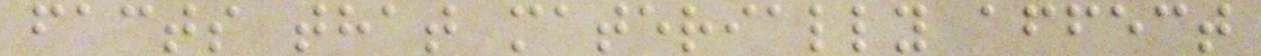facts that materially affect
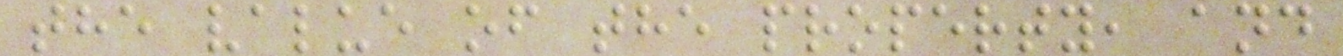the value of the property, and
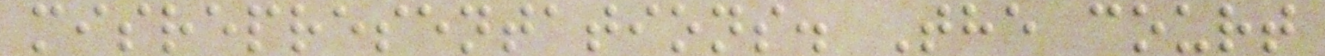misrepresentations. The court
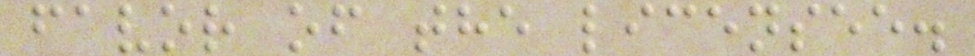favor of the licensee.
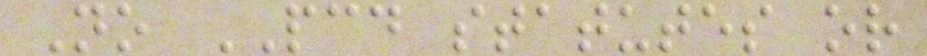No PCD statutes or
